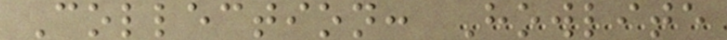Collection: Howlite
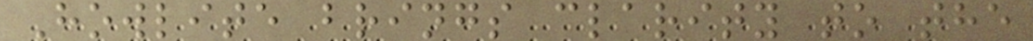Howlite brings clarity to the
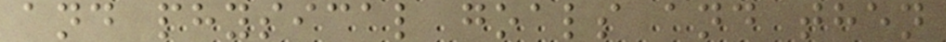and physical goals and then
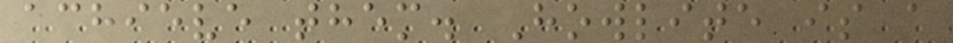achieve them. Howlite is a
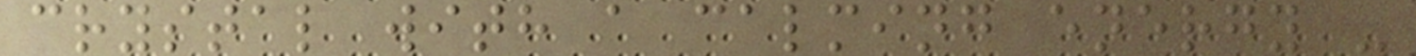crystal with a calming energy -
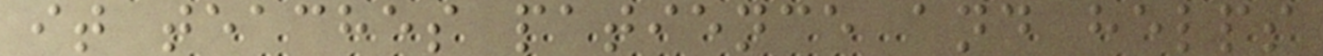it teaches patience and helps
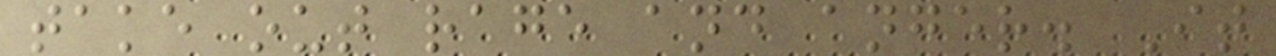take out rage and anger. It
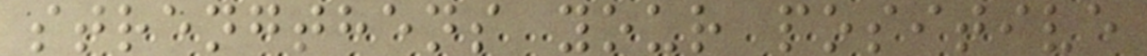strengthens your positive
